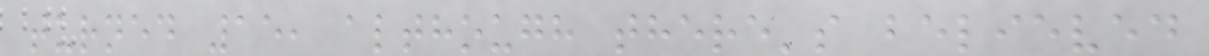turned 15, although there's believed
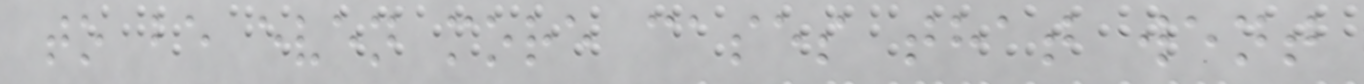to be even more cases that went
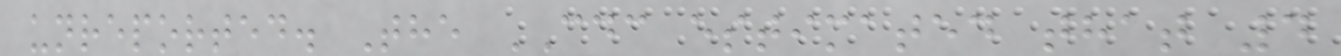unreported. The CDC estimated that 4
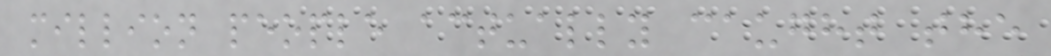million people actually caught the
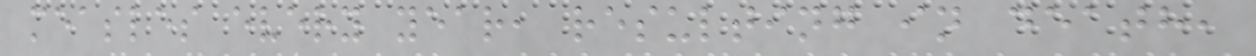measles every year, resulting in death,
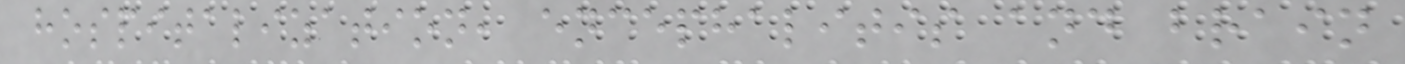hospitalization, encephalitis and brain
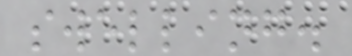swelling.
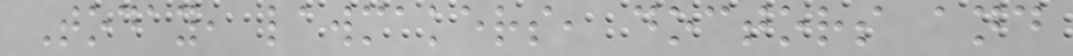Today, lawmakers, doctors and
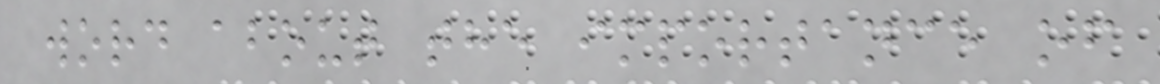word about the importance of
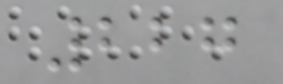227
